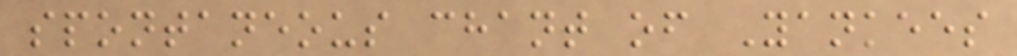spontaneous chant of Yankees
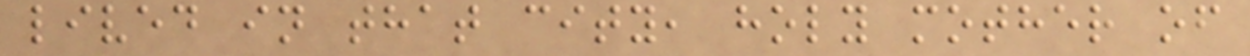lived in that city, holy mother of
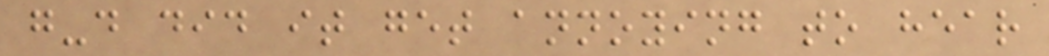g-d did it get annoying to hear
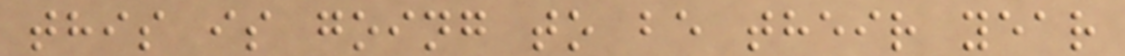this is going to be their year
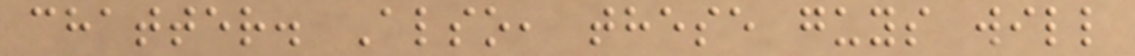chatter. Also, these guys will
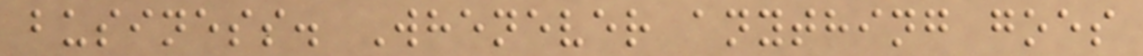business. Whenever anything goes
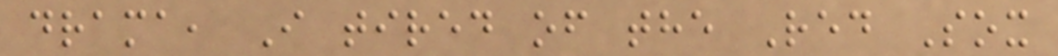drama, I tired of the Red Sox
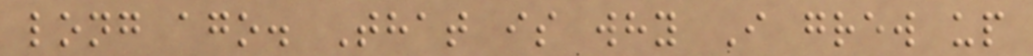long ago. That is why I grew up
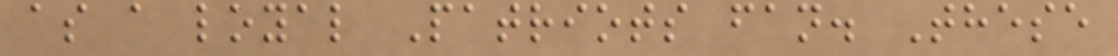as a loyal Patriots fan. These
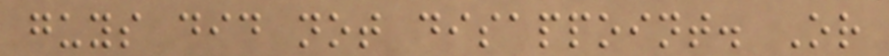guys did not disappoint. Or
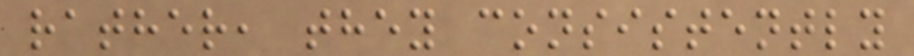rather, they consistently
